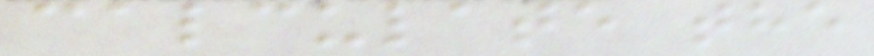calculate the
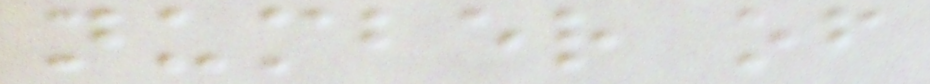number of
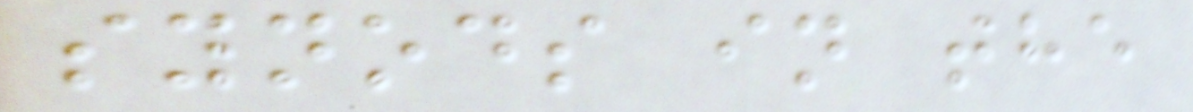synods in the
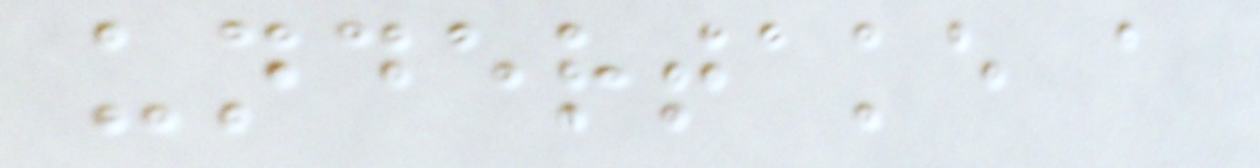undertake a
